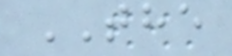THE
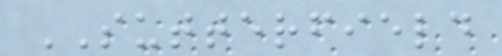SUTTERFIELD
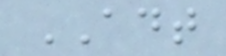ADT
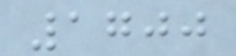1700
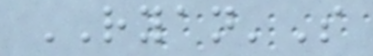RYAN'S
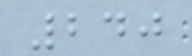240
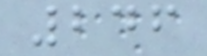246
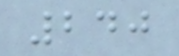240
